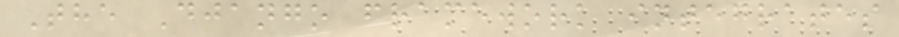The Django framework integrates
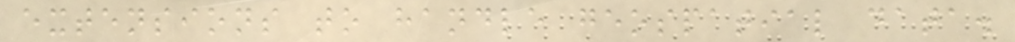extensions to handle geospatial data.
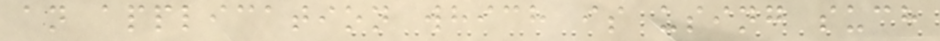an application which is using such
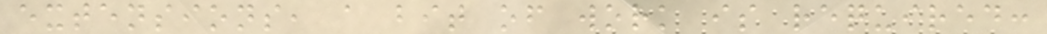extensions, a bit of work is required:
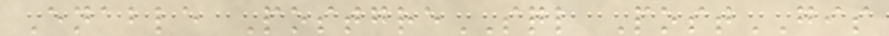Enable PostgreSQL PostGIS
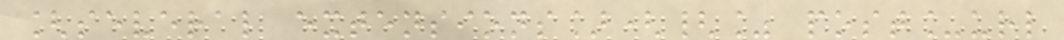[several extensions]({% post_url
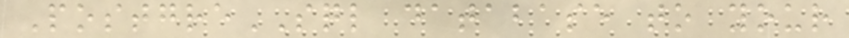PostgreSQL database to your
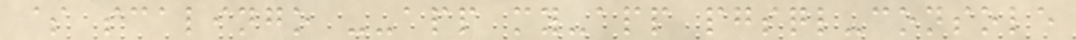$ scalingo --app my-app pgsql-console
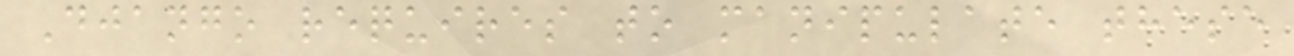Django requires to manipulate these
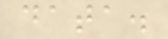data.
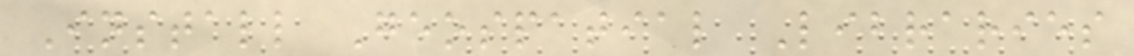Install Geospatial Libraries
